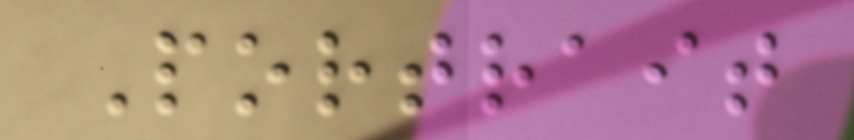Portrait
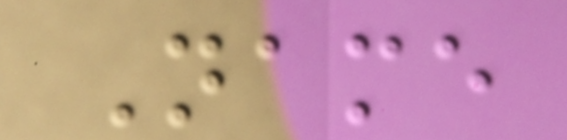Name
